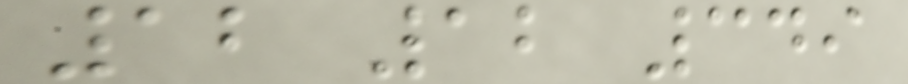12 12 349
